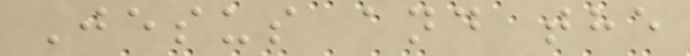Jesus and the
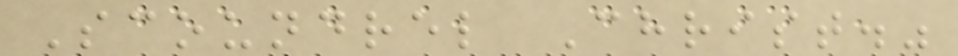Scoundrel Christ."
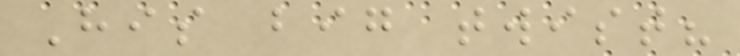His big twist?
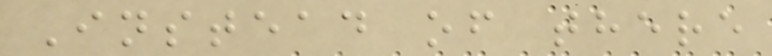Instead of there
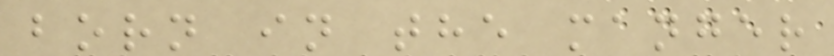born in the manger
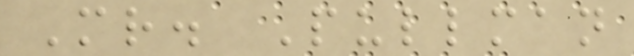Mr. Pullman
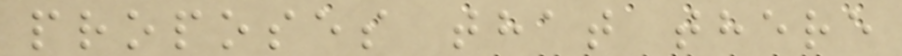proposes that there
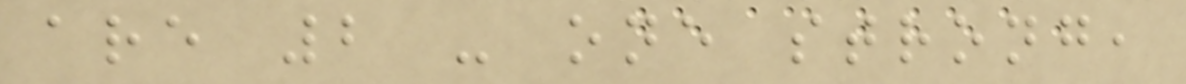are 2 - one strong,
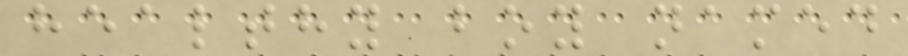healthy boy named
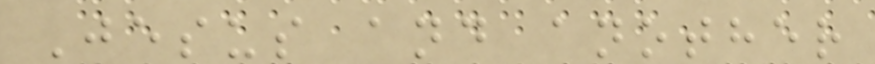Jesus and another
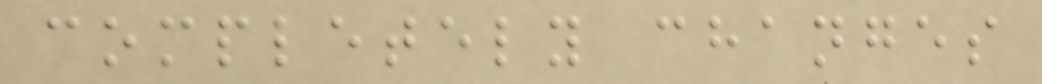completely changes
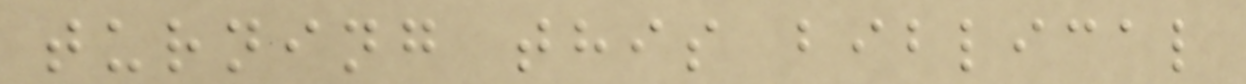turning this biblical
